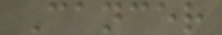Cancer
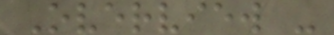Overview -
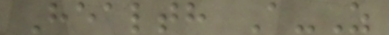Health A-Z
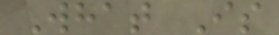What Is
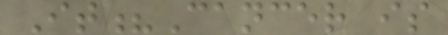It?Cancer is
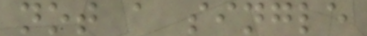not a single
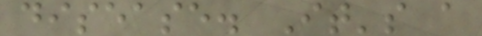disease. It's a
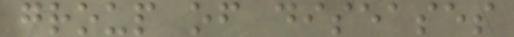group of diseases
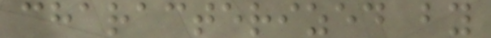characterized by
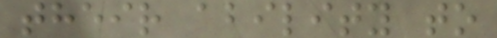their ability to
